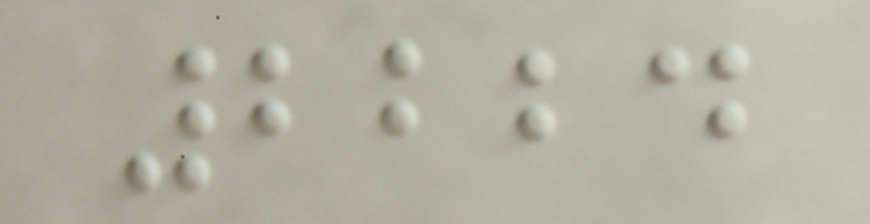2224
